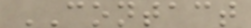CONTACT
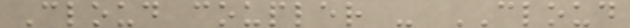Cloud coupler - CLOUD
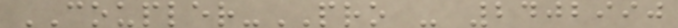COUPLER-PRO - 2402990
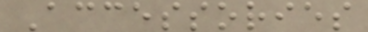Accessories
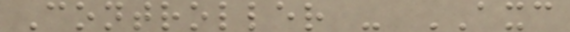Controller - AXC
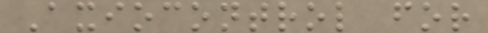Axiocontrol for
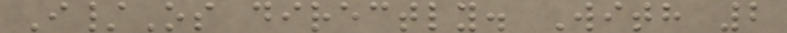I/Os directly. With 2
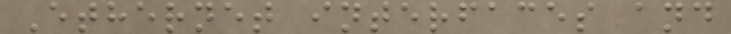Ethernet interfaces and
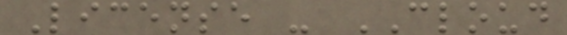License - CLOUD
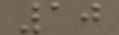10
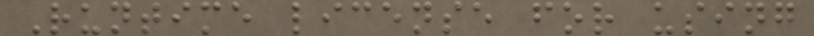Runtime license for using
